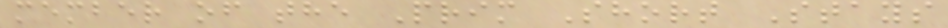member of the Prim Short Stays
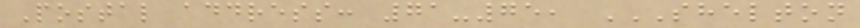Postal address: 71-75, SHELTON
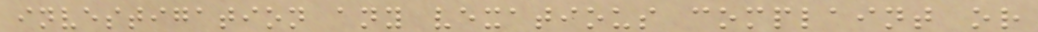investigation any vexatious complaint or
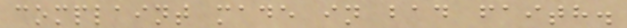complaint made in bad faith.
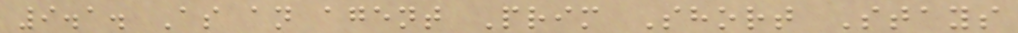9.1. As an agent Prim Short Stays
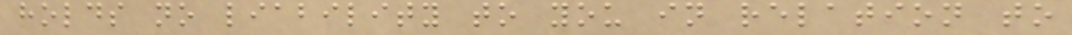holds no liability to you in relation to
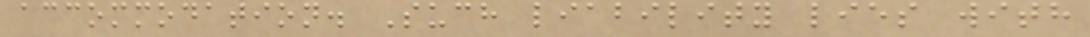accommodation. Such liability lies with
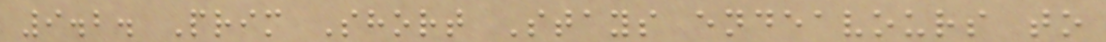9.2. Prim Short Stays endeavours to
